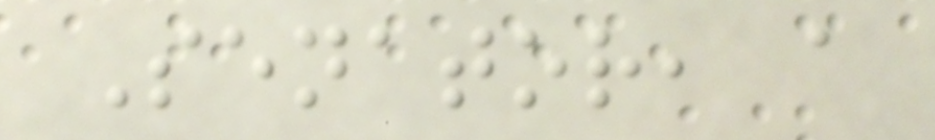Senator, a
